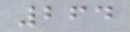264
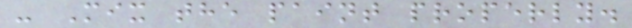- Mix the paint properly.
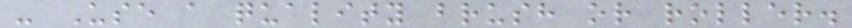- Use a quality brush or roller.
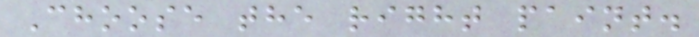Choose the right paint.
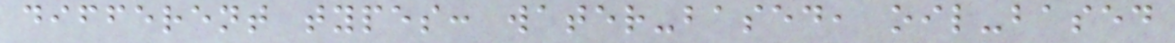different types: water-based, oil-based
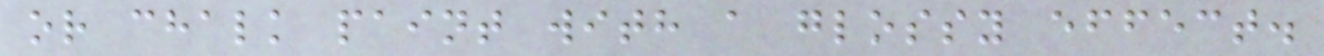or chalk paint with a glossy effect.
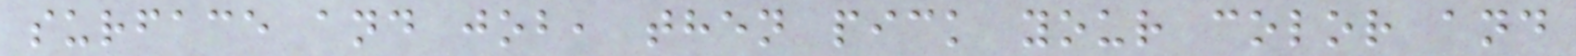surface and job, then pick your color and
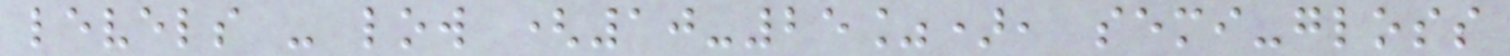levels - low (10-25%), semi-gloss
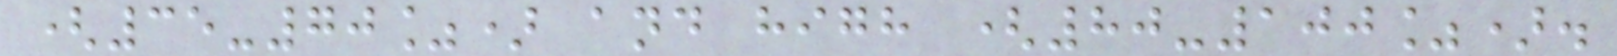(35-70%) and high (80-100%).
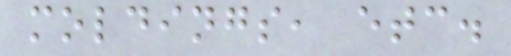moldings, etc.
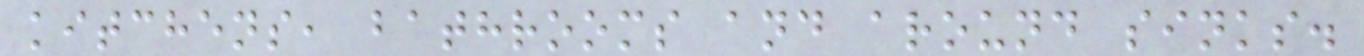kitchens, bathrooms and around sinks.
